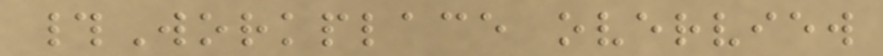#Workplace overview
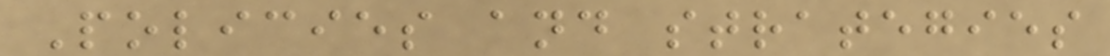Policies and strategies
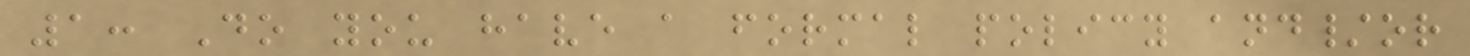1: Do you have a formal policy and/or
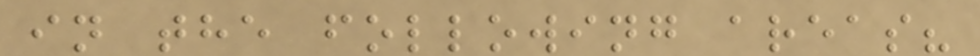in the following areas?
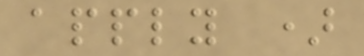apply )
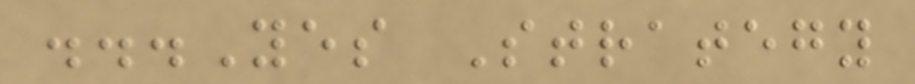...Yes Strategy
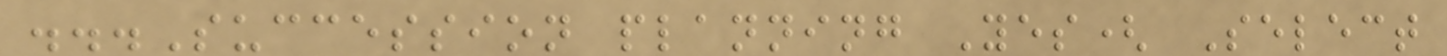...Succession planning Yes( Select
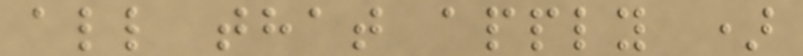all that apply )
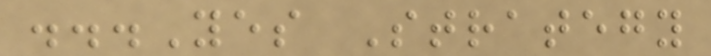...Yes Strategy
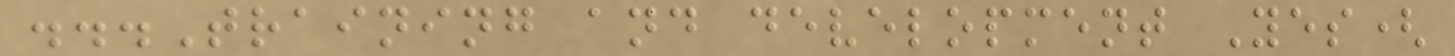...Training and development Yes(
